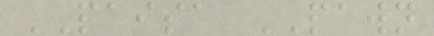PAISA PAWN
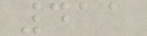411
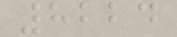8224
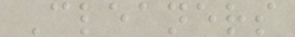Cleaners
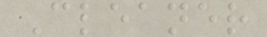Cleaner
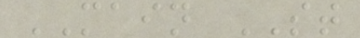MAIN ST
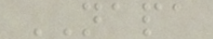NAPA
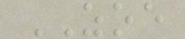ZOE
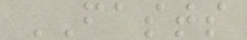FASTS
